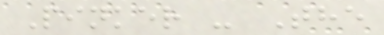Pinker - The
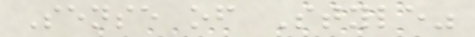Sense of Style"
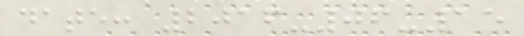date: 2016-06-15
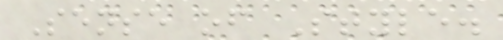Sense of Style.
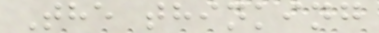The thinking
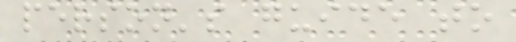person's guide to
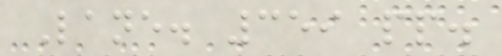Lane. 359 pp.
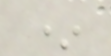*
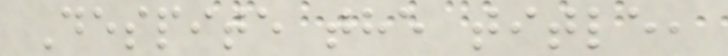Despite the title,
